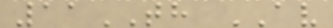11TH AV
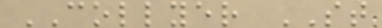COLLYER ST
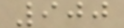900
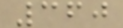360
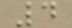4
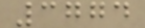3774
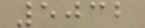5032
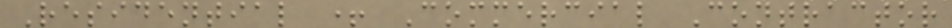Residential + Commercial Contractor
